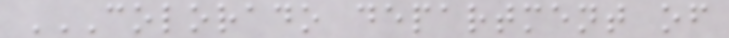COLORADO DEPARTMENT OF
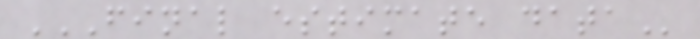FINAL ESTIMATE DATA
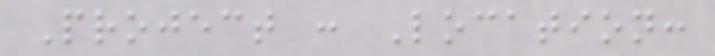Project : Location:
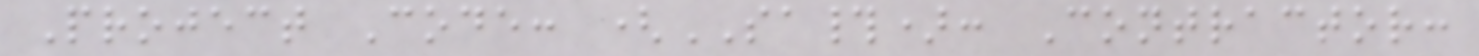Project Code: (SA#): Contractor:
